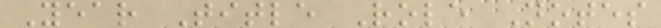Year Title Role Notes
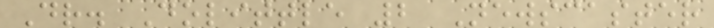Dr. Dolittle 2 Newscaster
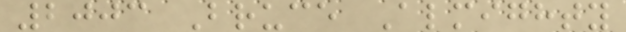2003 Bruce Almighty
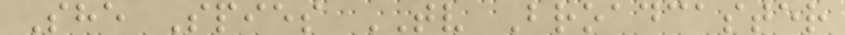She Spies TV Broadcaster
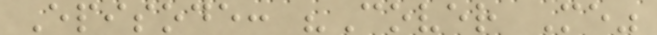Episode: "Cover Me"
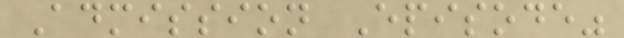Admission Episode"
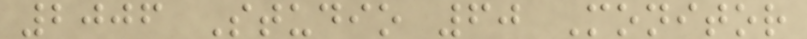2006 Studio 60 Monitor
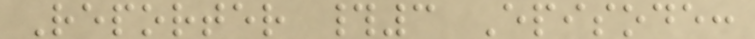Reporter #3 Episode:
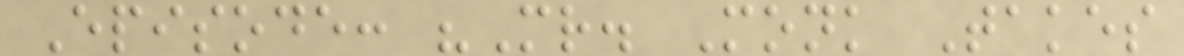Episode: "Mr. Monk Takes
